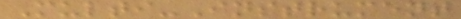Multi-Instrument
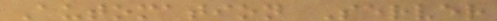Automation Server
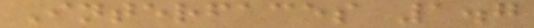Interfaces 1.7
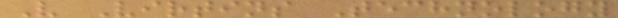V Virtins Technology
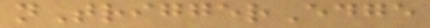nTriggerEdge
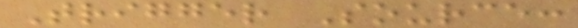Trigger Source:
